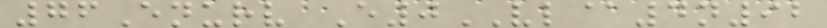76Enurv E0VL@4n92
